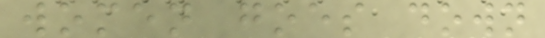women goes down
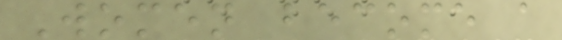Women become a
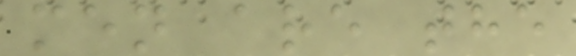men are the
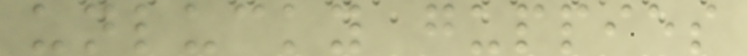unlucky guppies
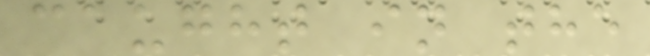caught in the
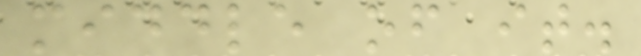middle of it.
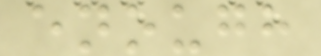enough
